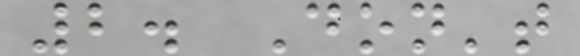2. Don't
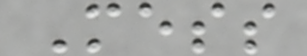Mess
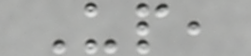Up,
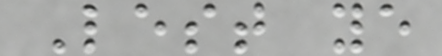Lest ye
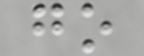go
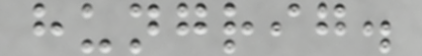hungrig.
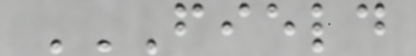FIELD
